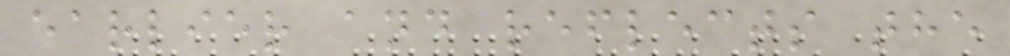earlier and reflects the
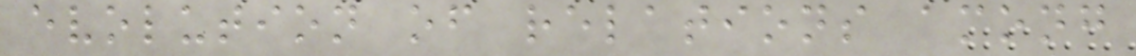evolution of relations among
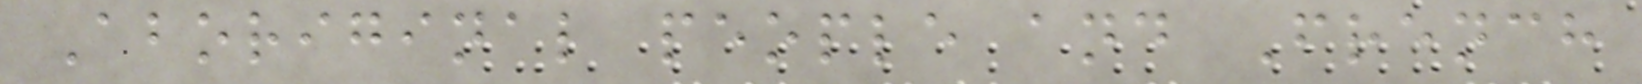Aboriginal people and French
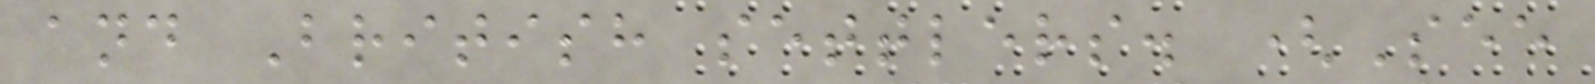and British settlers. (See
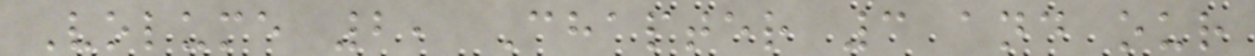Volume 2, Chapter 3 and our
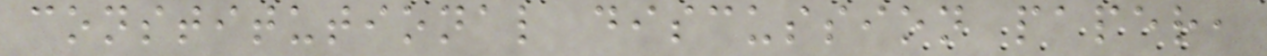constitutional discussion paper,
